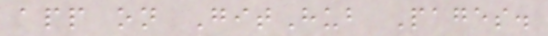app on GitHub Pages.
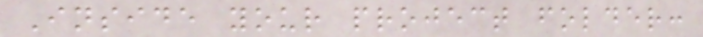Inside your project folder:
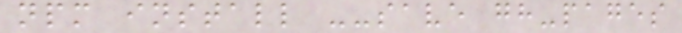npm install --save gh-pages
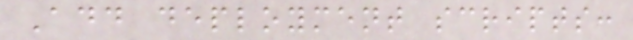Add deployment scripts:
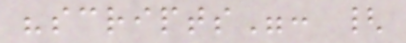"scripts": {
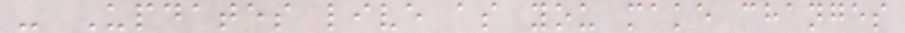- Updates live as you make changes
